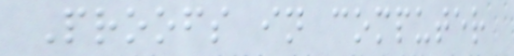Proofs in computer
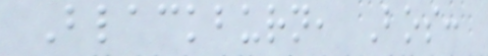Blackburn, Bos:
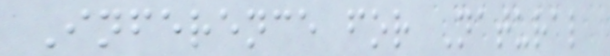Inference for Natural
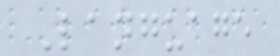Language
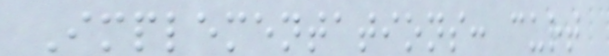Implementations: curt
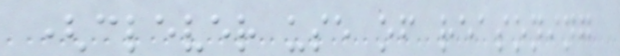(clever use of reasoning
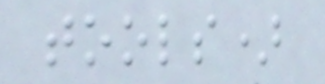tools)
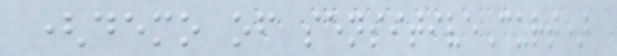(demo of sensitiveCurt)
